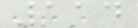114
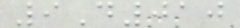9D010
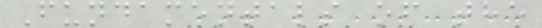Fundamentals of the
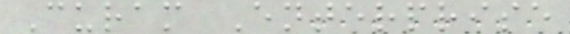Curam Enterprise
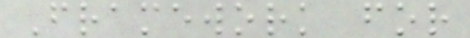Framework for
